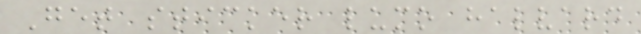Get sticker lumo halvard
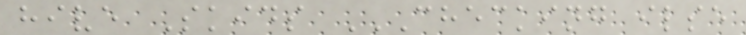hive Skids CHECKING ILSE
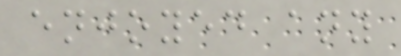enjoyed any
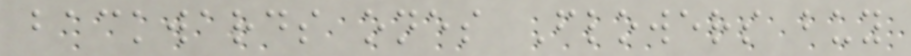backwards ones Flowers buy
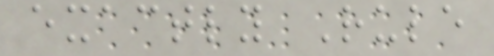exactly Rule
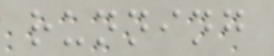running
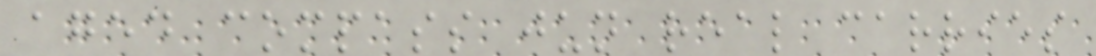aged compass jun real carries
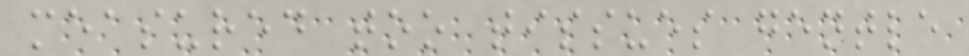measured too tissues gentle
